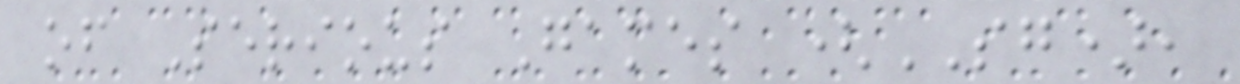of Serious Games (SG),
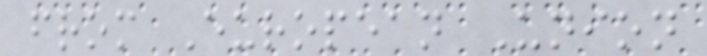from European Union
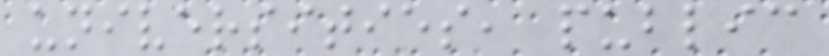universities, public
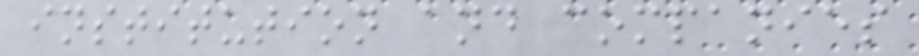institution and companies
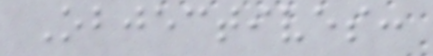Objectives:
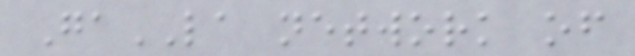GaLA network of
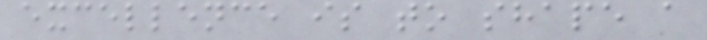excellence is to shape a
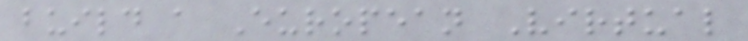build a European Virtual
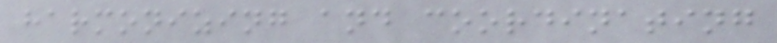harmonizing and coordinating
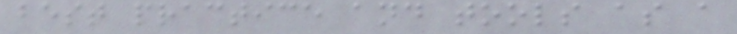best practice and tools as a
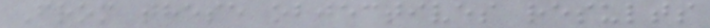From these objectives results
